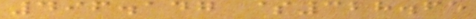496.147 $328.65
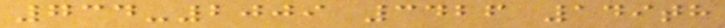734-2009 3426 149th
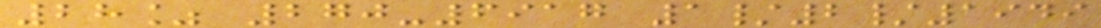28% 270-6917 1/2/1949
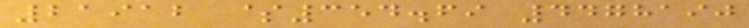21912 $354.69 4478190
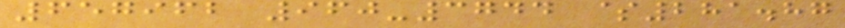657962 960-3744 $281.87
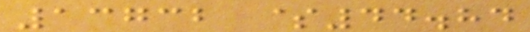13732 $44.84
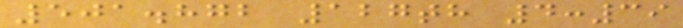501.872 127th 4:39
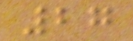27
